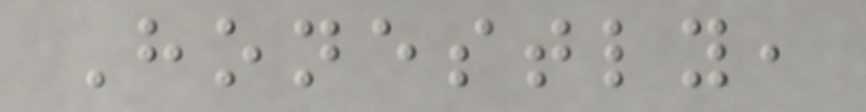Honestly,
